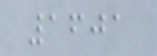1601
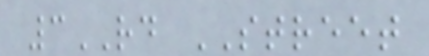3RD STREET
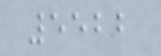5522
